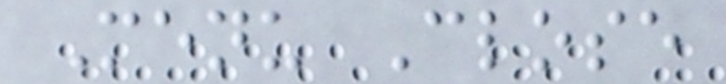Menu Close
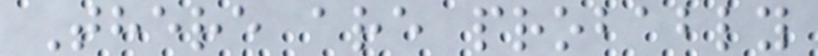There are probably
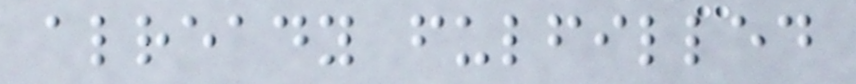already fulfilled
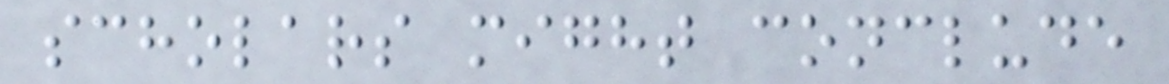scholars might conclude
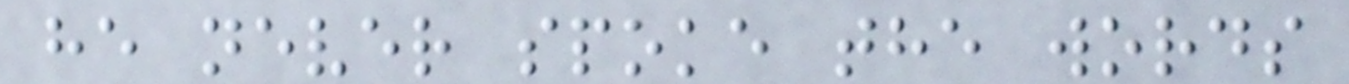he never spoke the words
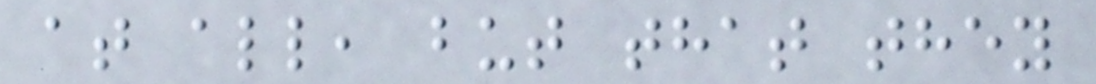at all, but that they
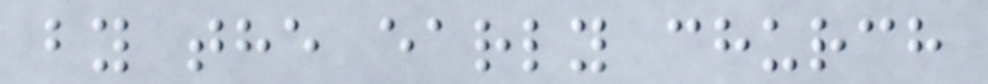by the early church
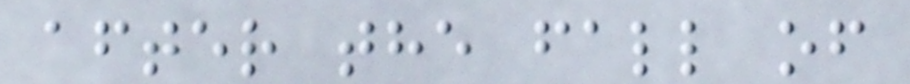after the fall of
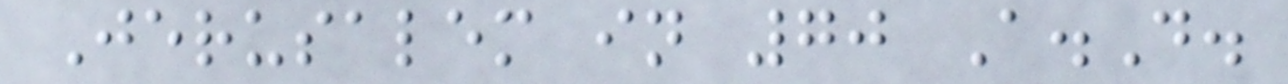Jerusalem in 70 A.D.
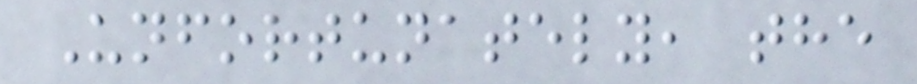Unfortunately, the
